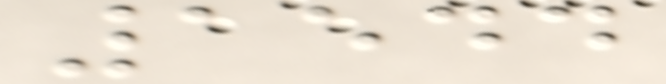1544
